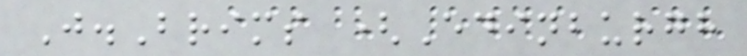J.Brims (Edinburgh
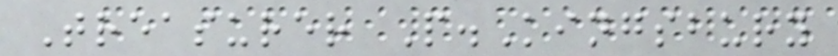Treasurer P.Kingsbury
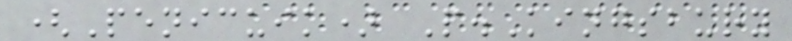(Penicuik) P.Kingsbury
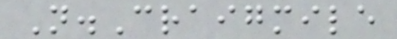N.Craigmile
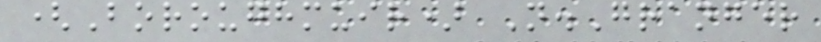(Boroughmuir) N.Granger
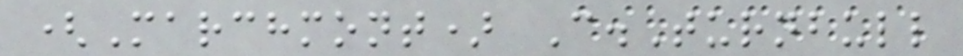(Marchmont) C.Turnbull
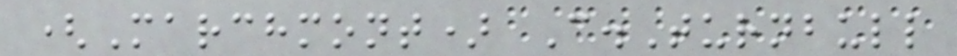(Marchmont) C.Turnbull
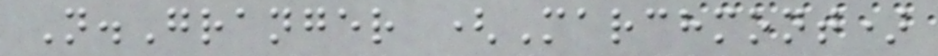N.Granger (Marchmont)
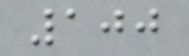100
